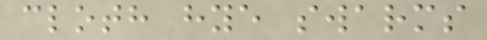cloth hye swarms
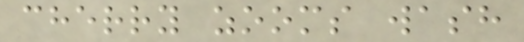cherry zooms wash
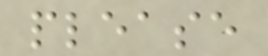please
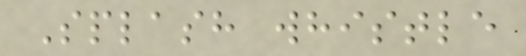Splash whistle
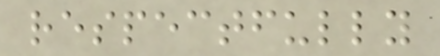respectfully
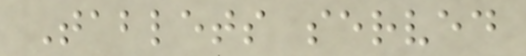Tablets served
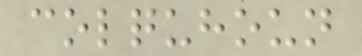colquhoun
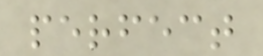perfect
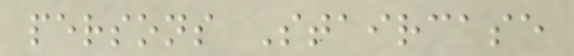persons Staircase
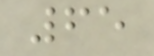65
